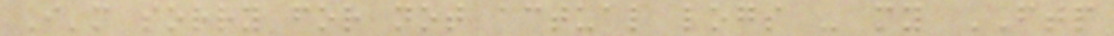I'm sorry for not actual logs - my FTP
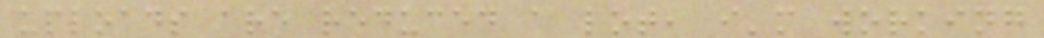uploads are reduced a lot, i'm working
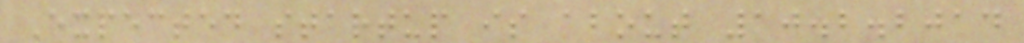Expected startup is about 10.2.2014
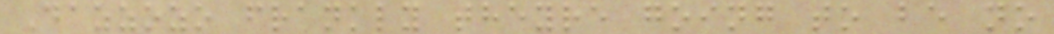Dazzozo frankly theyre going to be no
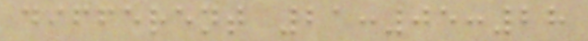different 21:05:28
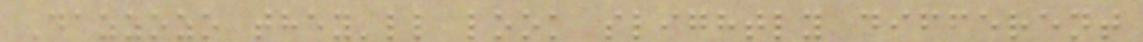Dazzozo they'll look slightly different
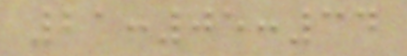21:05:34
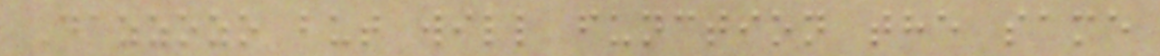Dazzozo but will function the same
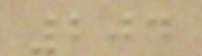204
